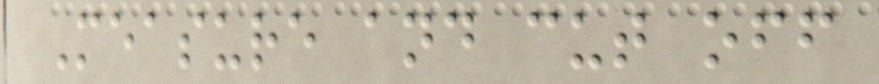Measure and cut off
